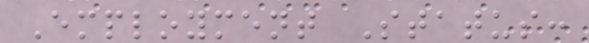Employment Status:
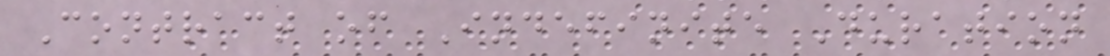Contract of Indefinite Duration
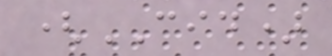(CID)
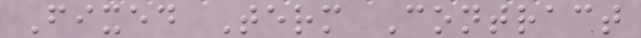Fixed Term Contract
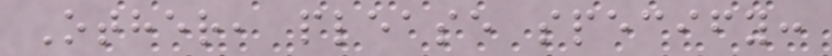Other, please specify:
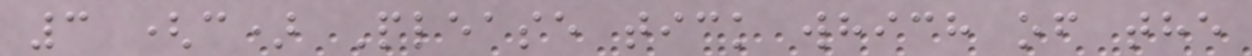3 (c) Please tick which of the
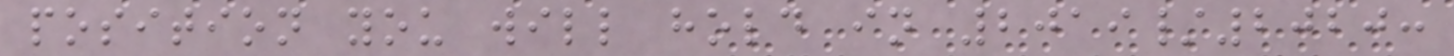position you will hold in 2019/2020:
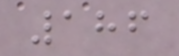186
